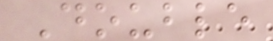Double
